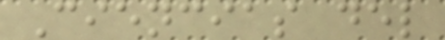Ciencias del
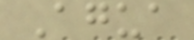Agua
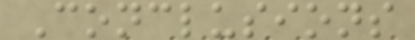Conclusions
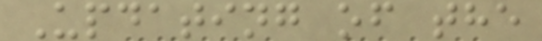Updating of the
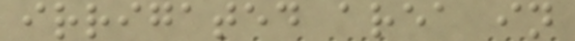irrigated area in
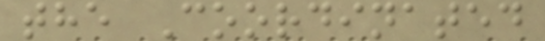the Coordinated
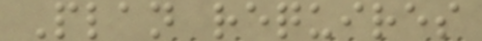Plan requires
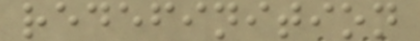redefinition
